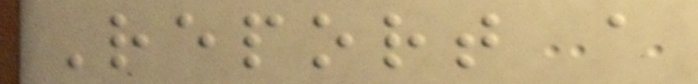Report a
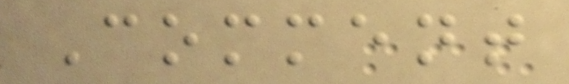Comment
